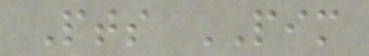Pts PIM
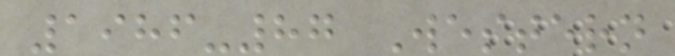1986-87 Western
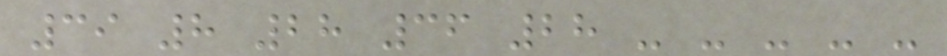39 8 28 36 28 - - - - -
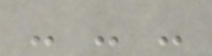- - -
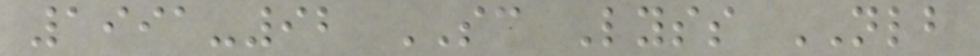1991-92 SC Lyss NLB
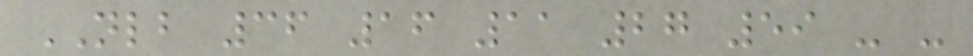NLB 36 16 11 27 59 - -
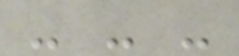- - -
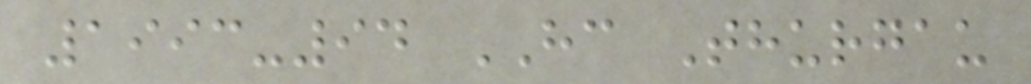1993-94 HC Thurgau
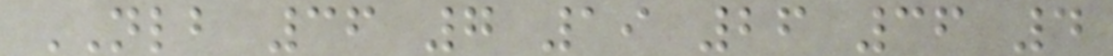NLB 36 7 19 26 36 4
